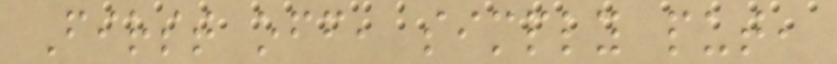First off, simply put,
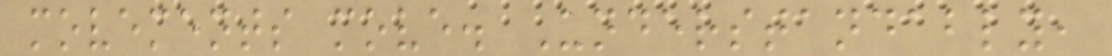movements move. Understandably,
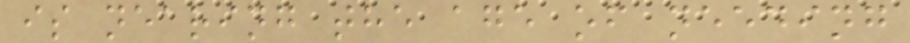is nearing the age of needing
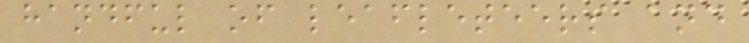handful of leafleteers and
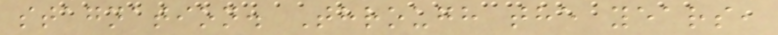stagnation. Through the years,
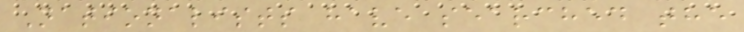Nationalists have searched the
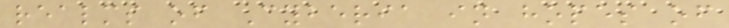realms of Cyberia in hopes of
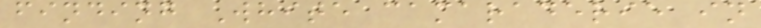finding White camaraderie in
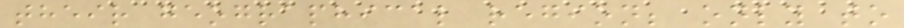their geographical region; only to
